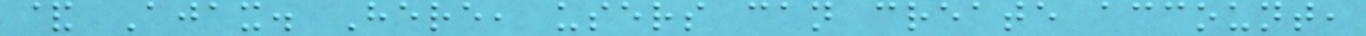& Ajax. Here, users can create account,
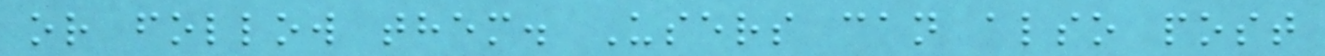or follow them. Users can also post
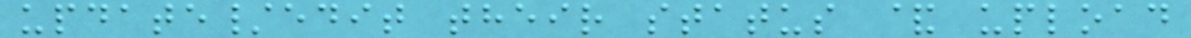update/edit their status & upload
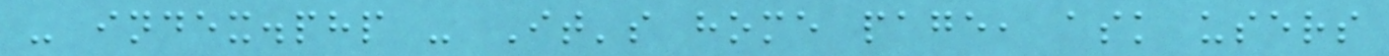- index.php - It's home page, ask users
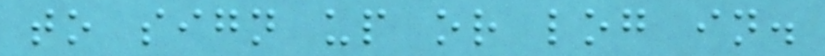to sign up or log in.
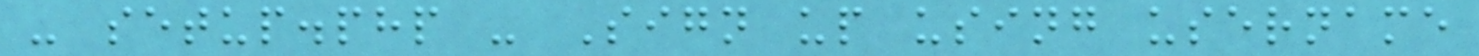- setup.php - Sign up using username
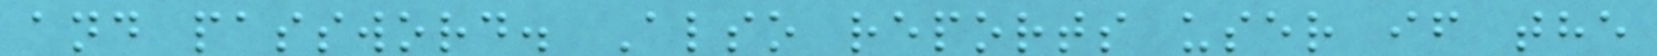and password. Also reports user if the
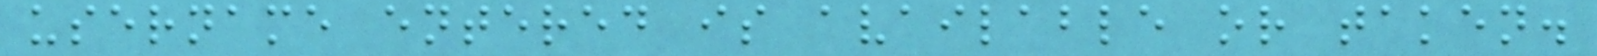username entered is available or taken.
